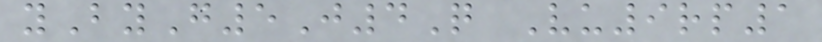yByG5J4Q Vu9rp1
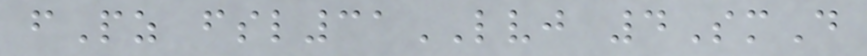fPz fsl31LVJ 4SmD
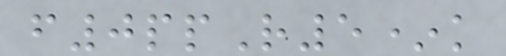f0ppR5*k
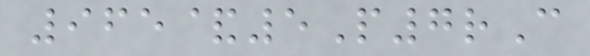965&5P7rC
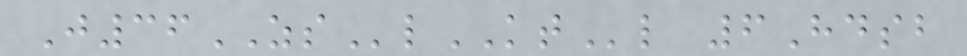J36ZSlKTl 6Hdsb
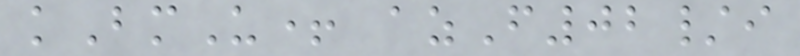kBmU+ azF02/i
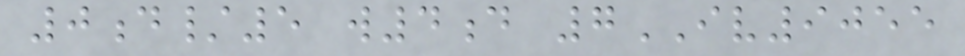0d/5 w4d 7IV9055
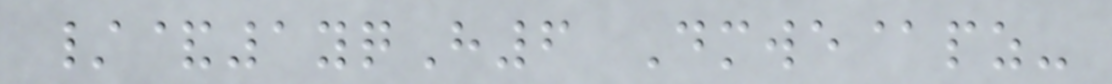/&1yqH6 Dmwe@pz-
